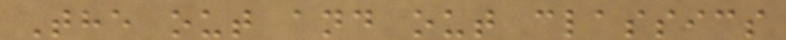The out and out classics
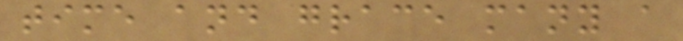time and grace many a
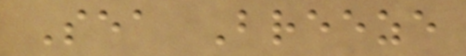Sea Breeze
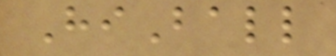HiBall
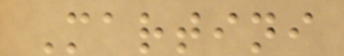Martini
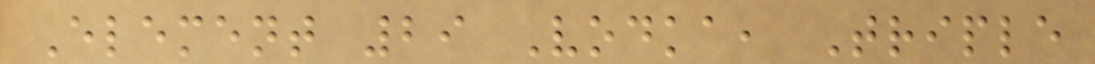Element 29 Vodka, Triple
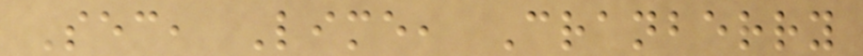Sec, Lime, Cranberry
